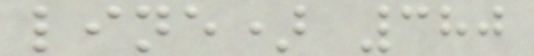line) 380
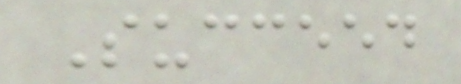Succeed
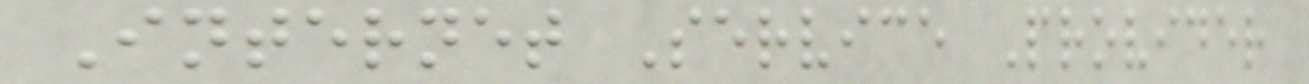Internet Service Provider
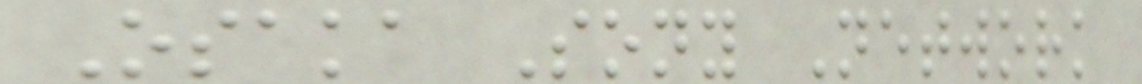Osaka Sony Network
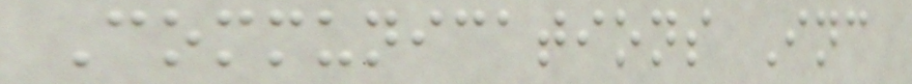Communications Inc
